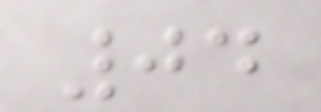04
